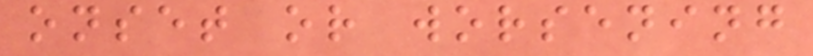onset or worsening
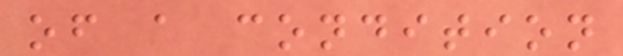of a condition
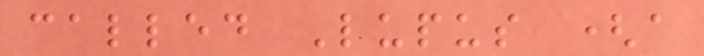called Lupus (a
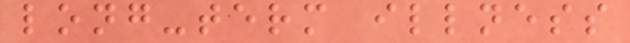long-term illness
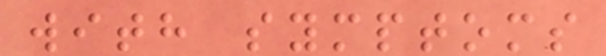with symptoms
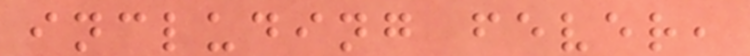including fever,
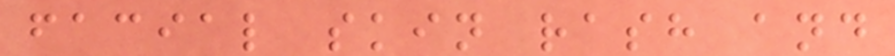facial skin rash and
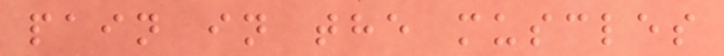pain in the muscles
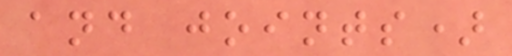and joints)
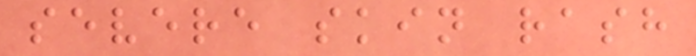severe skin rash
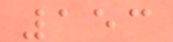153
